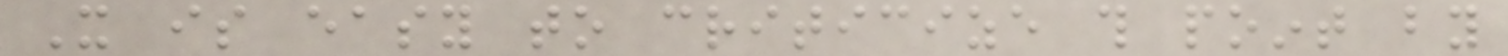It is easy to criticize this point by
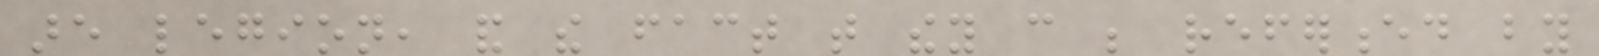are legion, and the fact that they can be referenced by
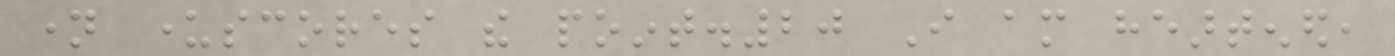name underscores the point.20 I am heartened,
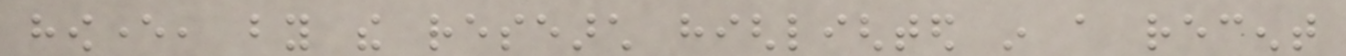however, by the research highlighted in a recent
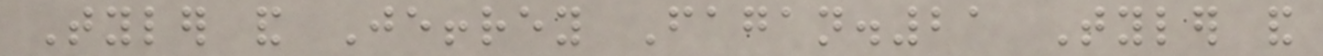Tyler and Jeffrey Fagan.21 Tyler and
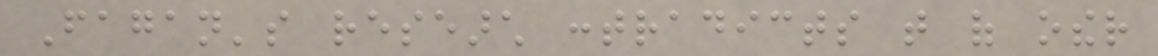Fagan's research contradicts that of other
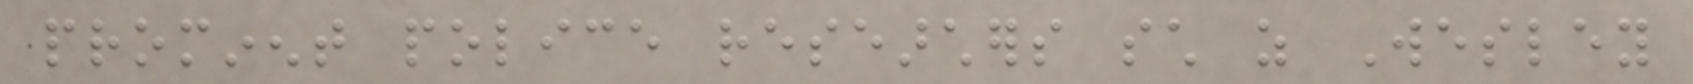prominent police researchers such as Wesley
